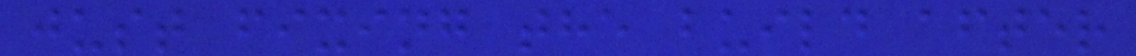just fixing the build after
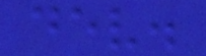dev.
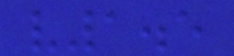v1.5
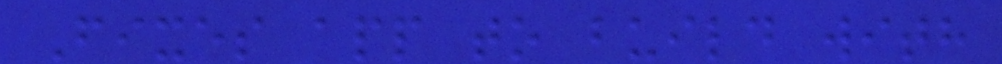Fixes app to build with
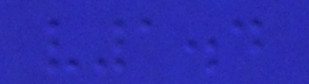v1.4
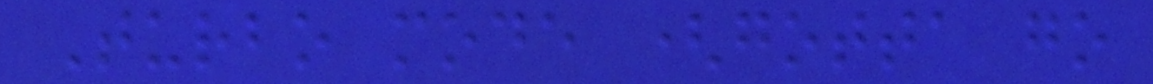Turbo mode (gotta go
